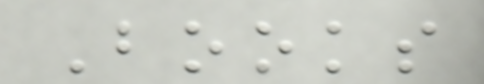Books
